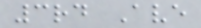3rd Ave
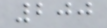200
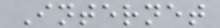Internet
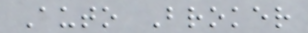Auto Broker
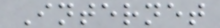Internet
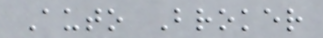Auto Broker
